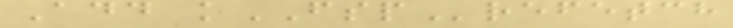Add kFSPrefetch
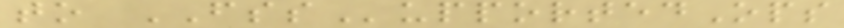to FSSupportedOps
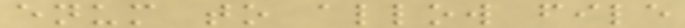enum to allow file
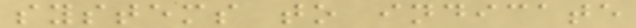systems to indicate
